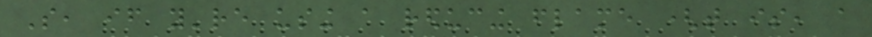So, if you're using a reducing flame (that is, a
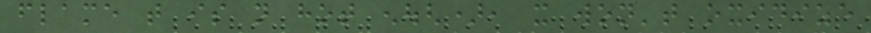flame that is not hot enough), it won't oxidize
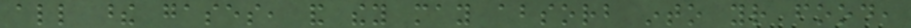all these gases, and they may absorb into your food,
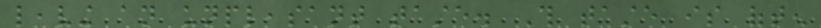leaving an unpleasant taste. This taste is often
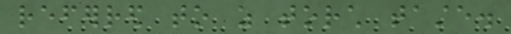referred to as torch taste.
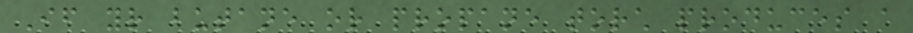If your butane or propane torch produces a
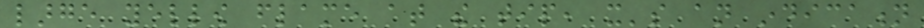large yellow flame at the tip, it's an indication
